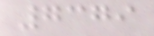7379
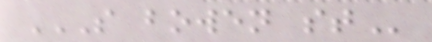S BOWEN ST
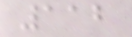112
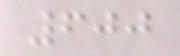600
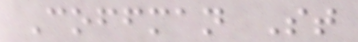Coffman St
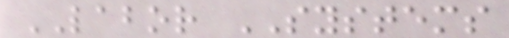LABOR SYSTEMS
